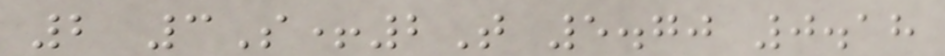2 3S+2T 5.70 0.18
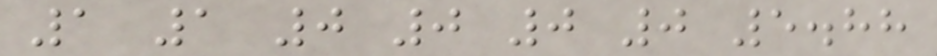1 1 0 0 0 0 5.88
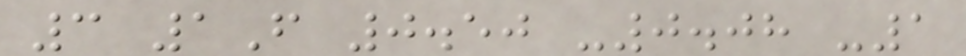3 1F 0.50 -0.08 -1
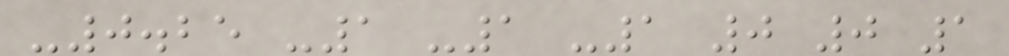-0.25 -1 -1 -1 0 0 1
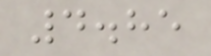4.85
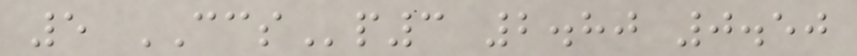5 CCSp3 2.80 0.50
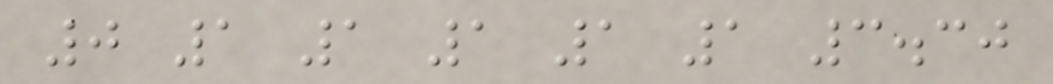0 1 1 1 1 1 3.30
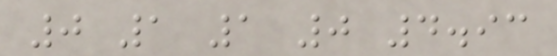0 1 1 0 4.93
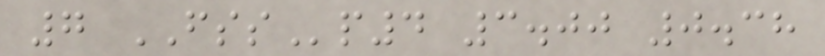7 FSSp4 3.00 0.38
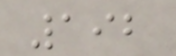192
